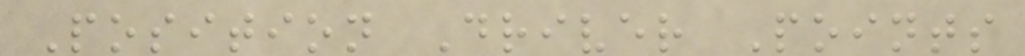Position Driver Points
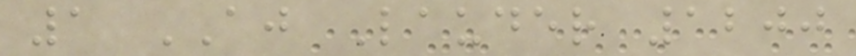1 AJ Lauder 1200
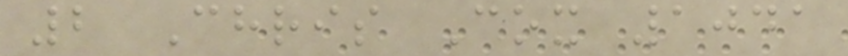2 Chris Cox 1041
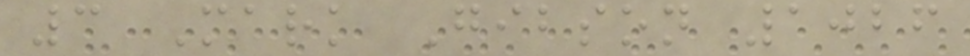3 Mark Gibson 1026
